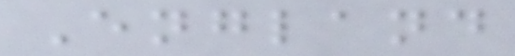England
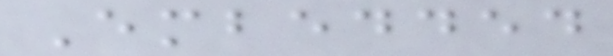Embedded
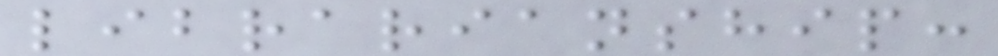librarianship:
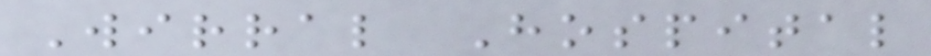Wirral Hospital
